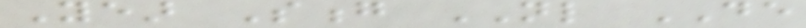Year Song NL DE
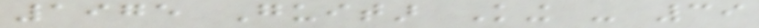1975 Guitar King - 39
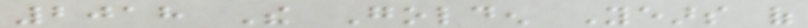2018 The Golden Years of
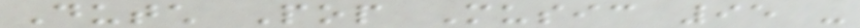Dutch Pop Music 95 -
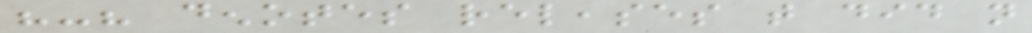"-" denotes releases that did not
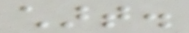chart.
